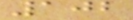102
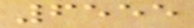6555
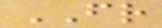FR
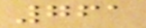761
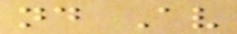nd Av
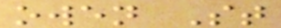owen St
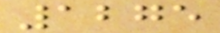1275
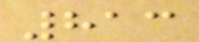813
